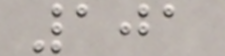101
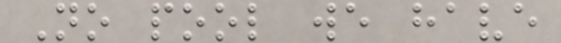No pool we have
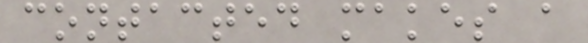contacted makes a
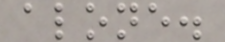alone.
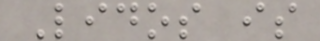Lidos is
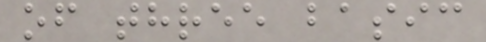of three basic
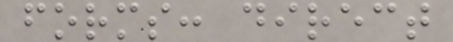forms: direct
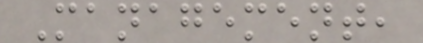Management,
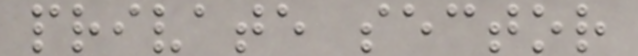private sector
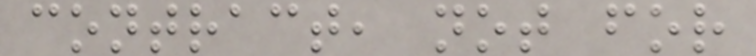contract, not for
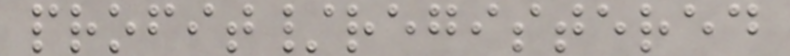profit/registered
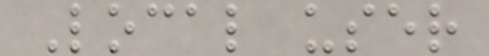Local user
